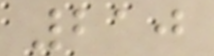210
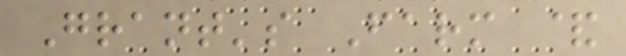Grant's Farm &
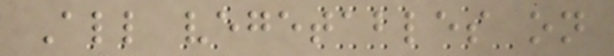All vegetables on
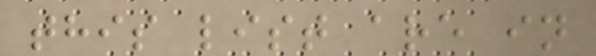this list are in
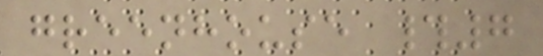greenhouse #7
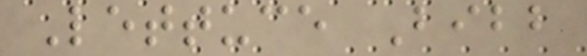Lettuce Bibb
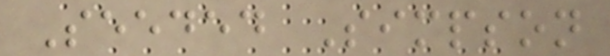Seeded Simpson
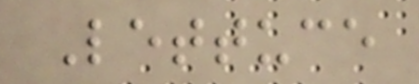Lettuce
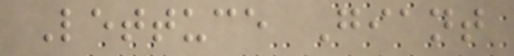Lettuce Giant
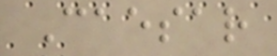Caesar
